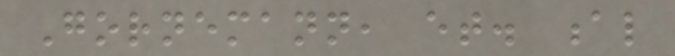Gornemann, et. al
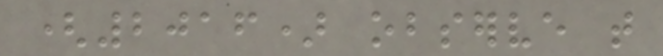(2016) observe that
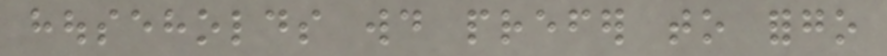households would prefer to forgo
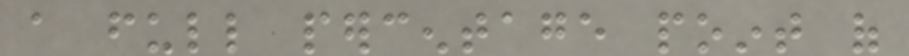a full percentage point of
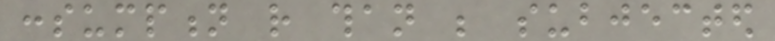consumption rather than be subjected
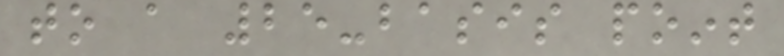to a 25-basis point
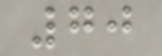70
